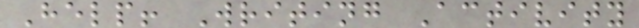Help! Writing Activity
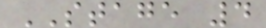STAGE 4
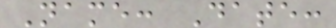Name: Date:
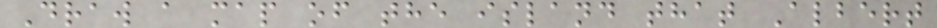Draw a map of the island that Albert
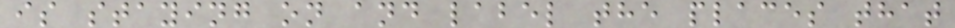is staying on and label the places that
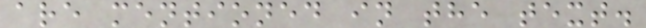are mentioned in the text.
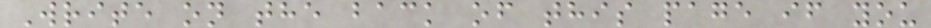Write on the back of this page if you
